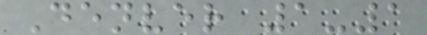Denver 1-1
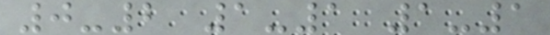0-2 1-1 1-1
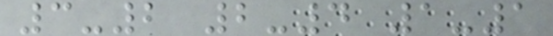3-2 2-4 1-1
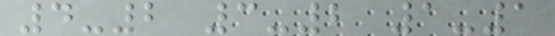4-2 3-2 1-1
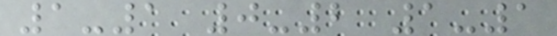1-1 0-2 1-1
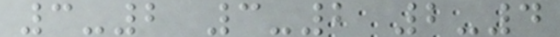3-2 3-2 2-4
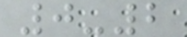0-2
